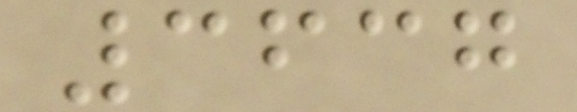3637
